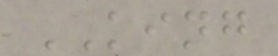KING
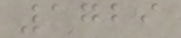1729
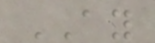AY
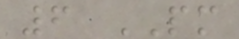6 PM
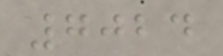7024
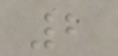2
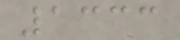1333
